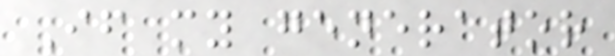If my generator
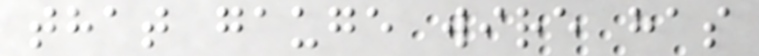that gauge wire has
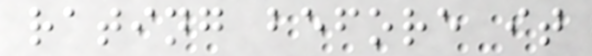rating before it
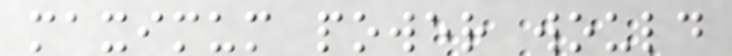maximum power would
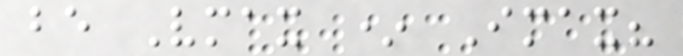be Vmax * Imax?
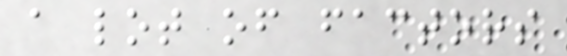a lot of factors
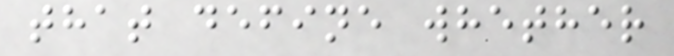that define whether
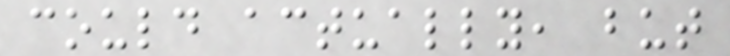could actually, but
